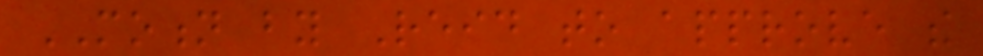MOTION by Reid to approve the
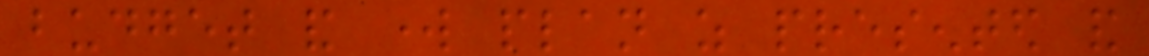budget and work plan as presented and
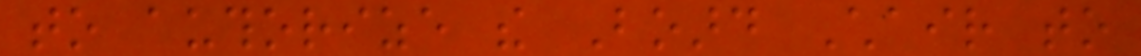to authorize the Board Chair to
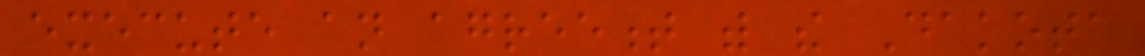execute an agreement with the Dakota
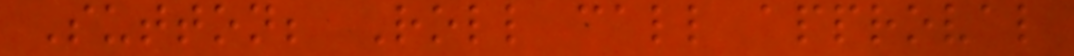Sutton; Roll call approval
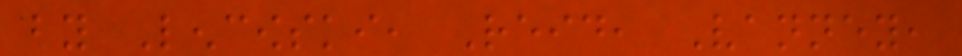by Lencowski, Reid, Vanney,
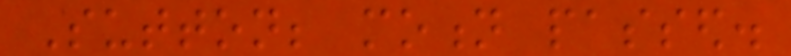Sutton; motion passed.
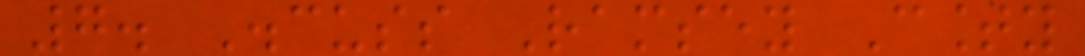7. Discuss Ramsey County
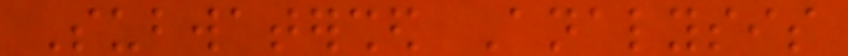Subwatershed Analysis
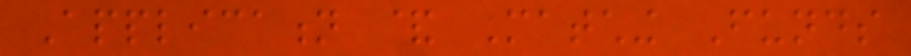Application & Matching Funds
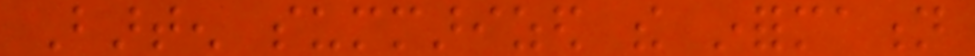Barten summarized the information
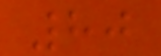80
